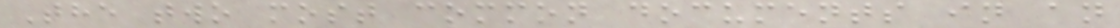The two most common documents in an
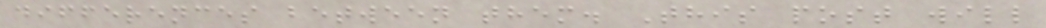differences between them. This post will
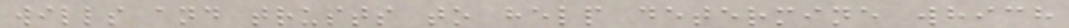wills and trusts to help determine which
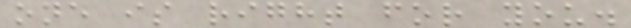one is right for you.
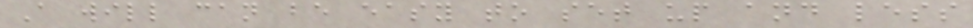A will can be easy to set up and less
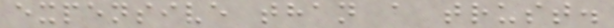expensive than a trust.
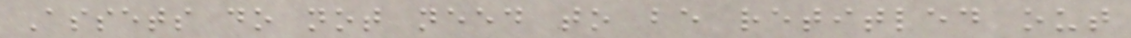Assets do not need to be retitled out
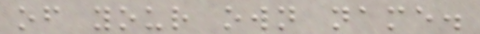of your own name.
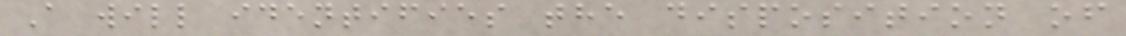A will identifies the disposition of
